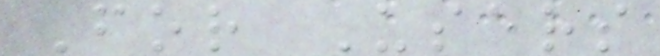For Users
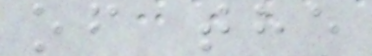of the
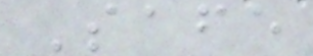Safe
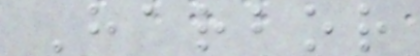Harbor
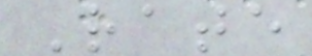Rate
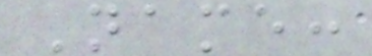Name:
